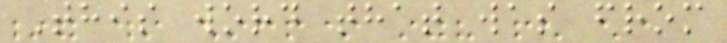This word that was from
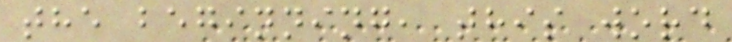the beginning, this word
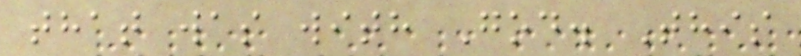that was with God. This
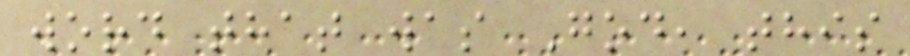word that was God, this
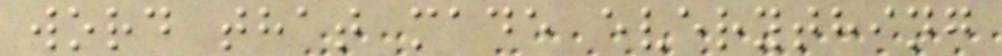word that made everything
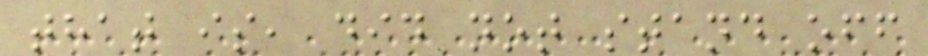that is, did not stand off
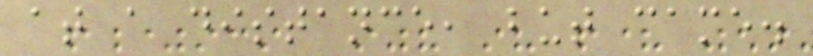at a distance, but came.
